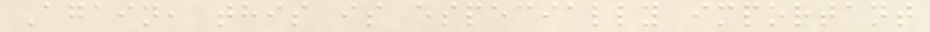Again, this is especially important
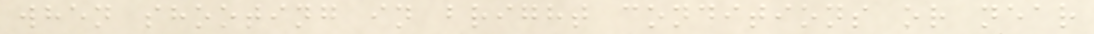when shooting in bright conditions or near
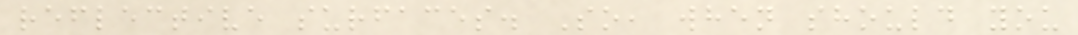reflective surfaces. So, when should you
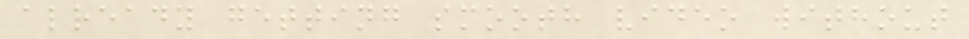already getting smooth video without
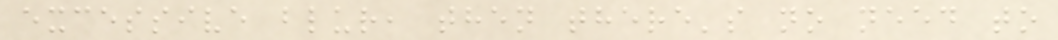excessive blur, then there's no need to
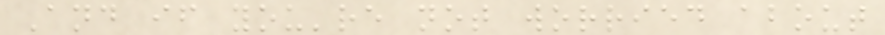And if you're not worried about
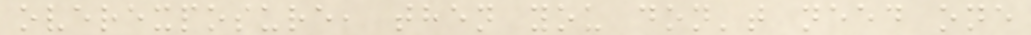overexposure, then you don't need one
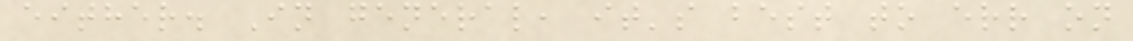either. In general, it's best to err on
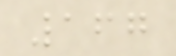167
